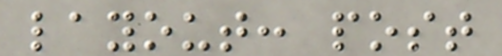layout: post
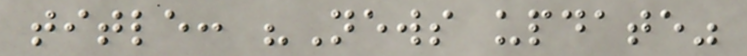title: "News update"
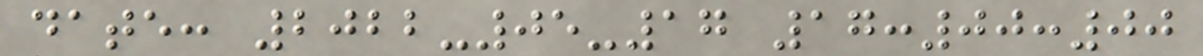date: 2022-05-17 17:00:00
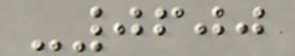-0600
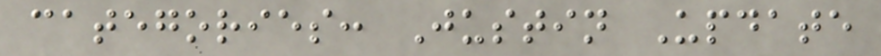categories: Justin Update
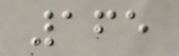165
